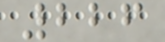226
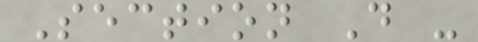Section D -
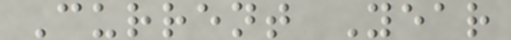Current Year
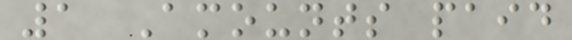1 Amounts paid
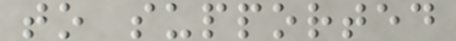to supported
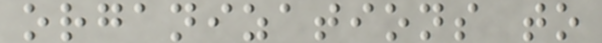organizations to
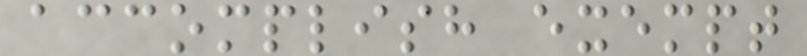accomplish exempt
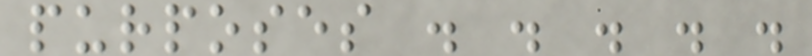purposes . . . . .
